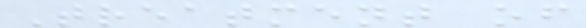Treatment of
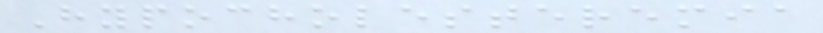Hypocholesteremia
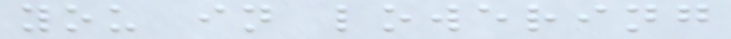you in lowering
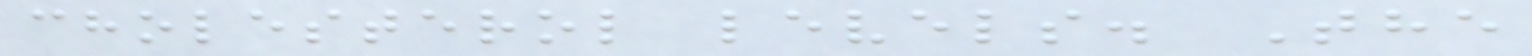cholesterol levels. The
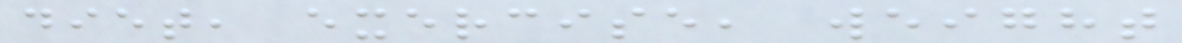diet, exercise, weight
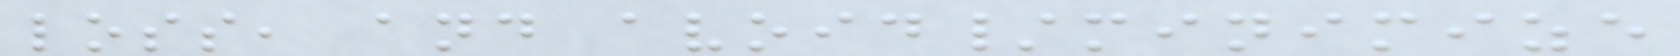loss, and avoid/minimize
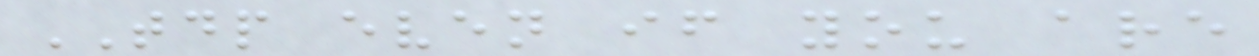TDP even if you are
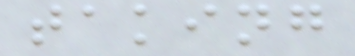taking
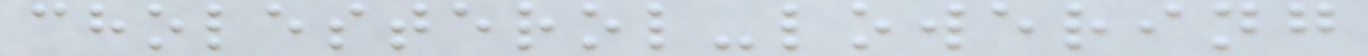cholesterol-lowering
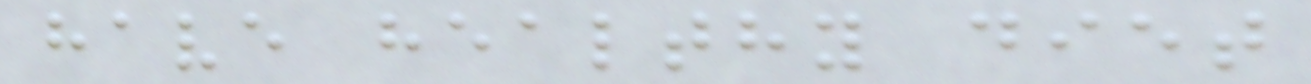have healthy diet
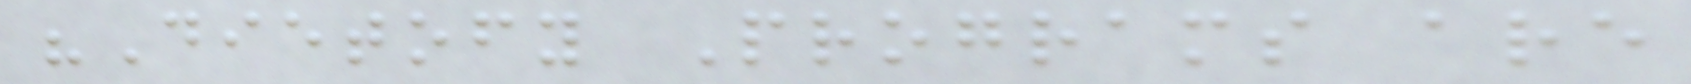"Dietofy Programs are
